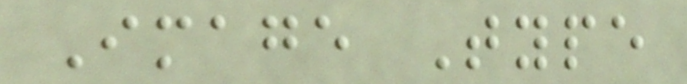Image Type
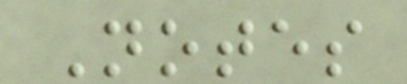Notes
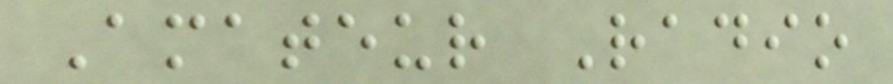Amateur Radio
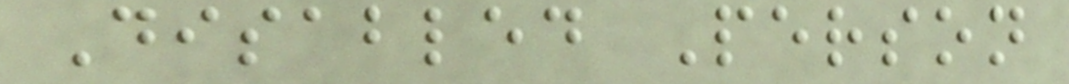Disabled Person
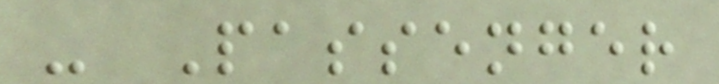- Passenger
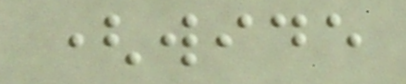(wide
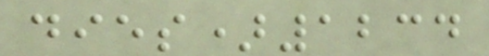dies)1234
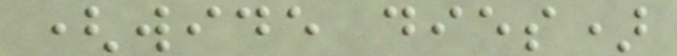(wide dies)
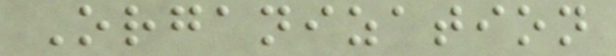Organization
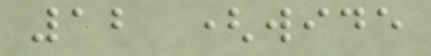12 (wide
